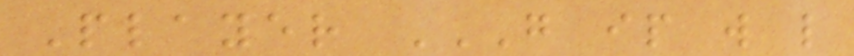Player G IP W L
